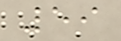59
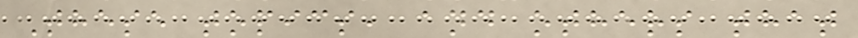These topics, and others that
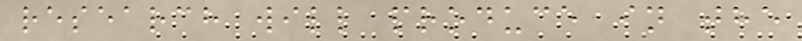research will produce in the
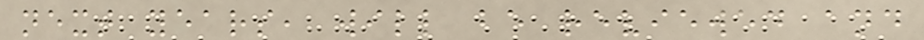next years, will be reviewed and
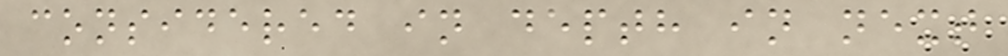considered in depth in next
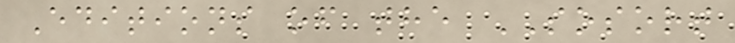Editions of the SOSORT
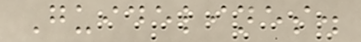Guidelines.
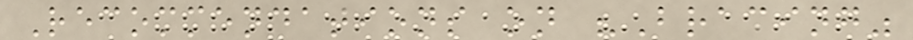Recommendations on "Bracing"
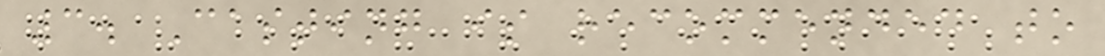3. Casting is recommended to
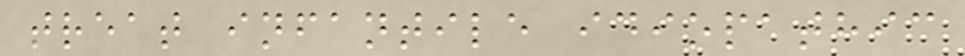treat infantile idiopathic
